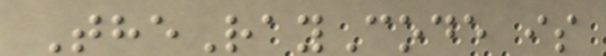TheRayCode is
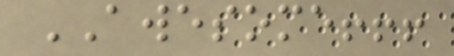AWESOME!!!
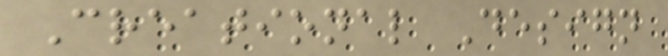Creational Design
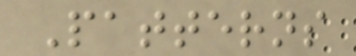Patterns
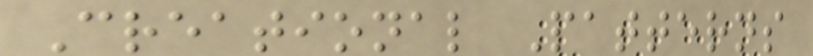Creational Patterns
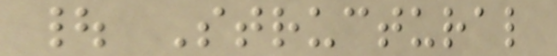| Structural
